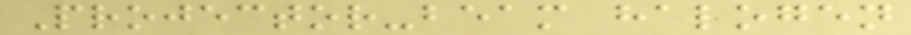Projector-beam halogen
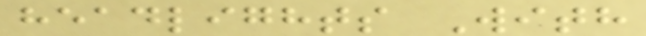headlights With
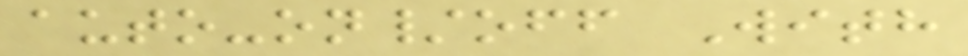auto-on/off With
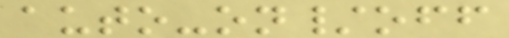auto-on/off
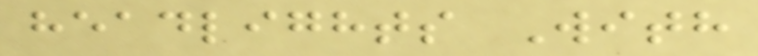headlights With
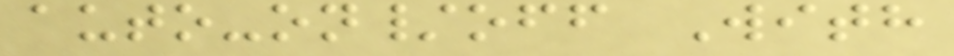auto-on/off With
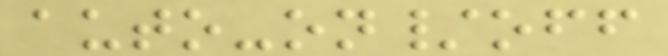auto-on/off
